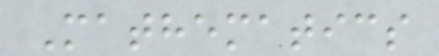Mathematics
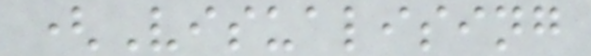(Visualising
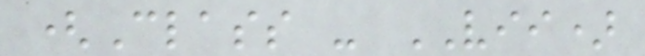(Class - VII)
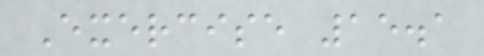Exercise 15.1
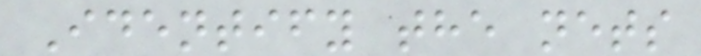Identify the nets
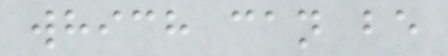which can be
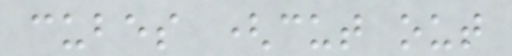cubes (cut out
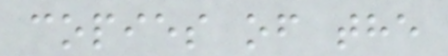copies of the
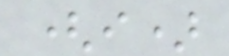(i)
